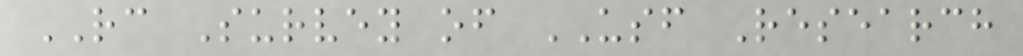RC Survey of USF Research
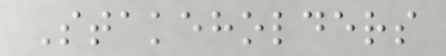Stakeholders
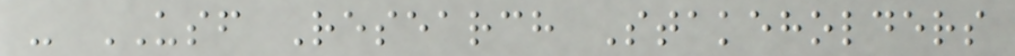- USF Research Stakeholders
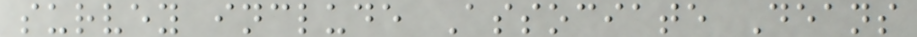survey include Associate Deans
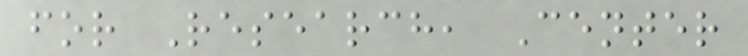for Research, Center
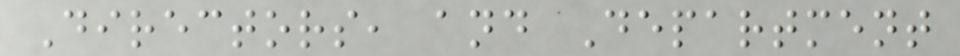Directors, and Department
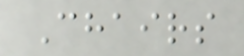Chairs
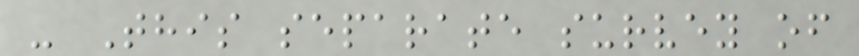- This separate survey of
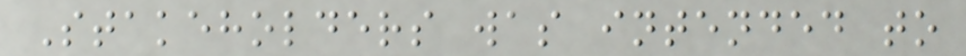Stakeholders was intended to
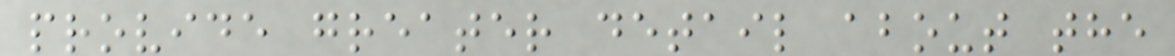provide greater detail about the
